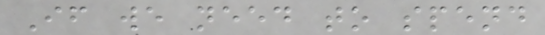If we need to spend
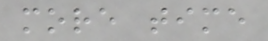more time
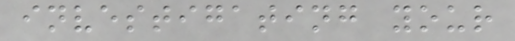investigating your
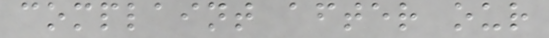complaint after our
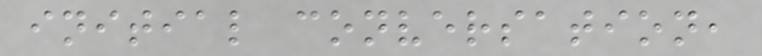initial conversation,
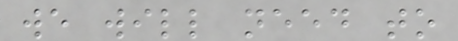we will need to
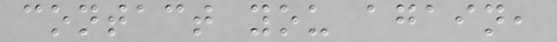contact you again,
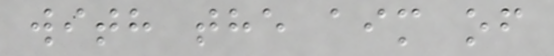with the aim of
